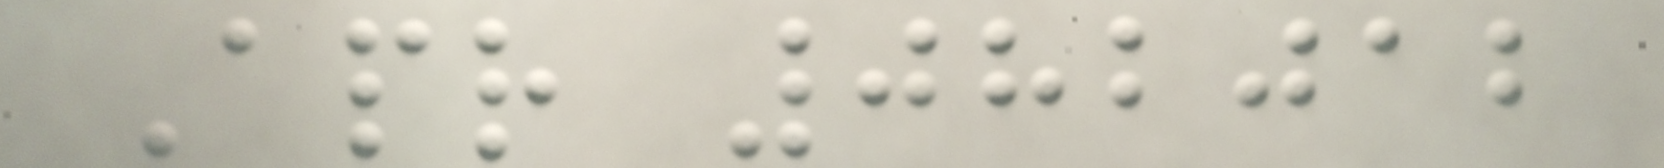Apr 082012
